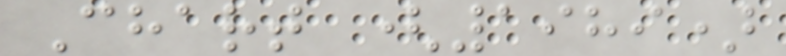Chart (1989)
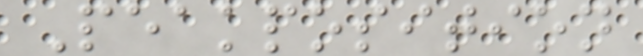Peakposition
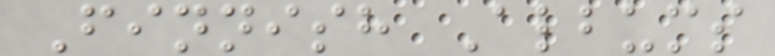Finnish Albums
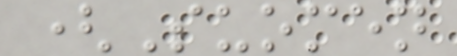(Suomen
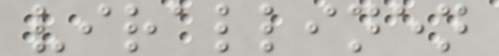virallinen
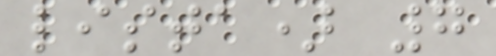lista) 7
